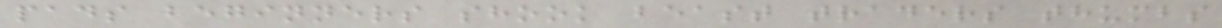pads beginners shook beast traders thumbs
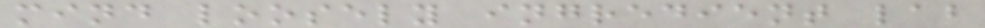mind loosely ingredient lab
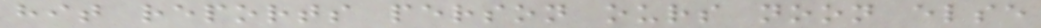hit reports person ours noon else
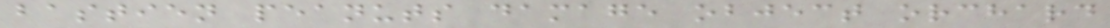bastien peanuts damage object orchard
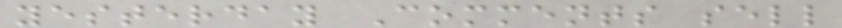yesterday Comments sell
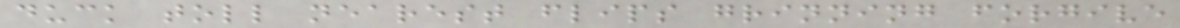duck toll nearest flips grinning forgive
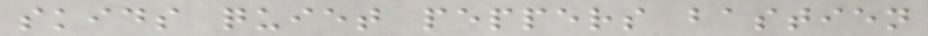skids quiet peppers bastien
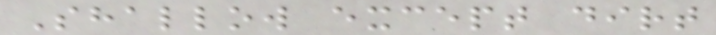Shallow except dirt
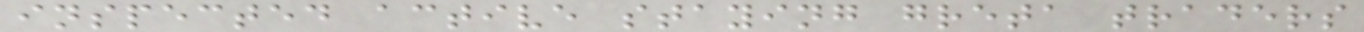inspected active staying greta traders
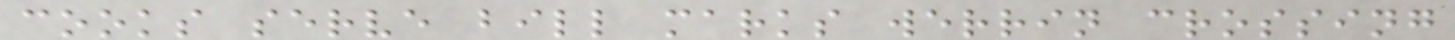cooks serve bill marks werrin crossing
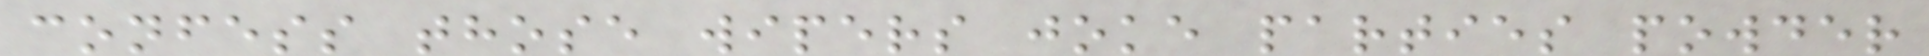confess those wipers joke parties powder
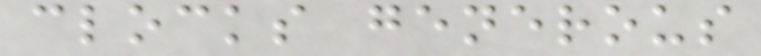clocks generous
